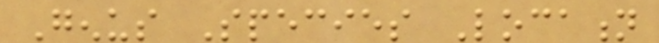Genus Species Location
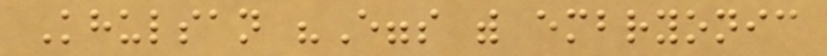Khulsan "Eggs with embryonic
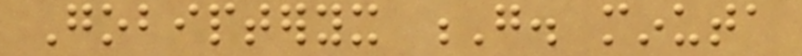Gobipteryx G. minuta
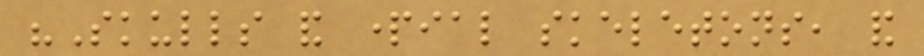"Skulls and partial skeletons, and
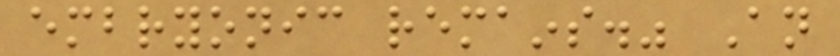embryonic remains." An
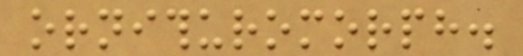ornithuromorph.
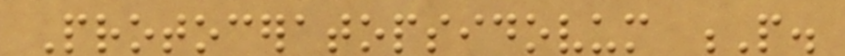Protoceratopsidovum P.
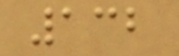132
